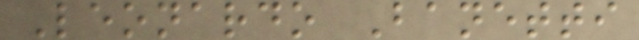Leonardo Banetti
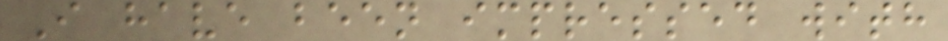I have been impressed with
